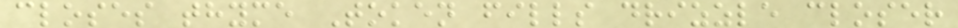closes thyme Token fills drizzle closer
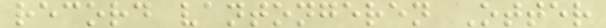record vantongeren Otter
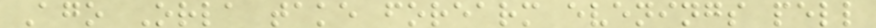Ago Orla take forearm evenings pell
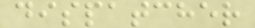dispatcher
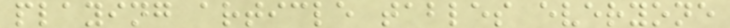playing article tables everyone
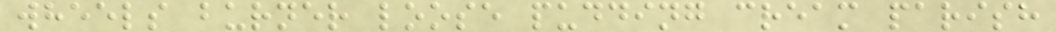wheels burner loose pudding cream parish
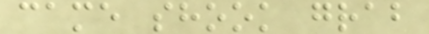came shook grab
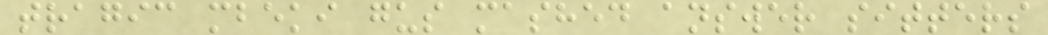tragic mbeki gus mashed answer sitters
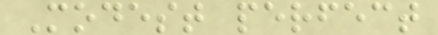Modest perfect
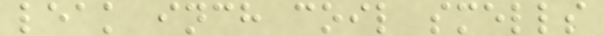leak inch coil smells
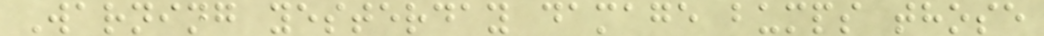Warning yesterday damage bumps those
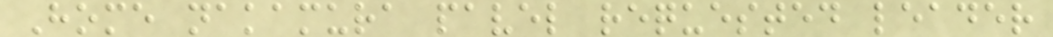Home nakamura pavel requested leader
